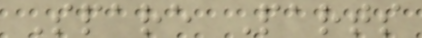Spare Parts
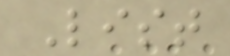List
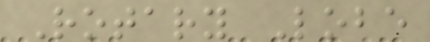Rotary Lobe
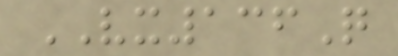VX136Q
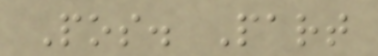Pos. Part
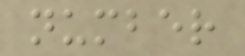number
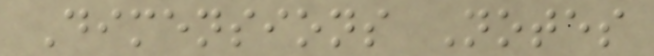Dimensions Notes
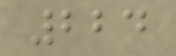224
